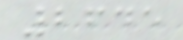2645
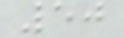50
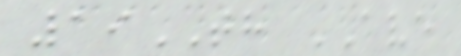19TH AVE
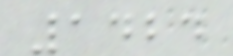1424
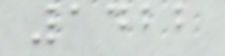1422
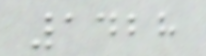1428
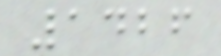1426
